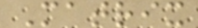Matrix
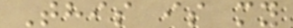This is my
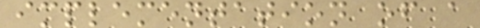implementation of a
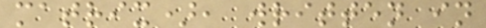matrix), written in
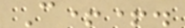C++.
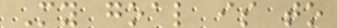My goal is to
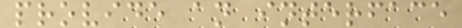provide an interface
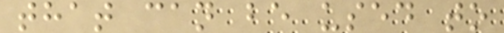that can be used to
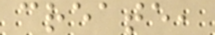create,
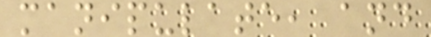manipulate, and
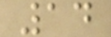14
